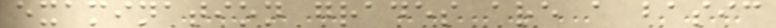examination grades are a basic
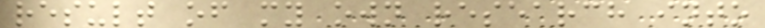result of my own research into
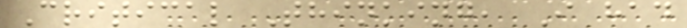Critical Thinking, I had
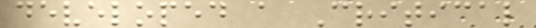developed a Critical
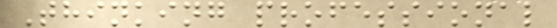Thinking professional
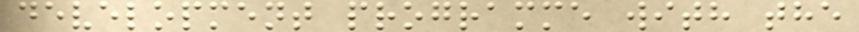development programme with the
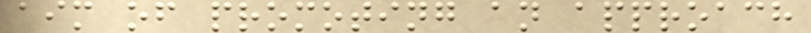aim of promoting an approach
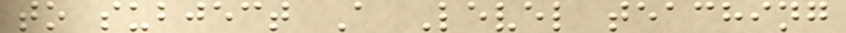to subject A Level teaching
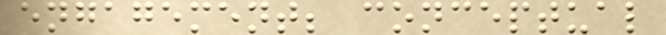engagement; conceptual
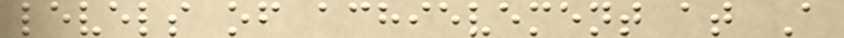levels of achievement at A
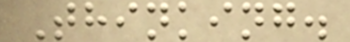Thinking.
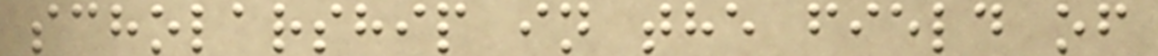scholarship in the field of
